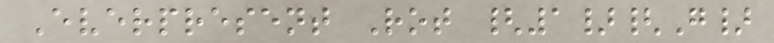Everpresent Rot {1}{G}
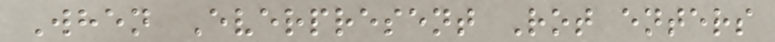When Everpresent Rot enters
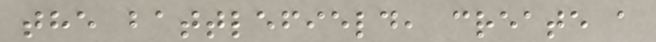the battlefield, create a
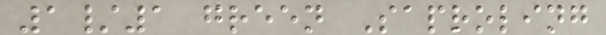1/1 green Saproling
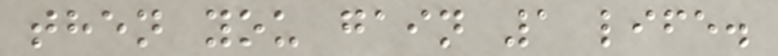then you gain 1 life.
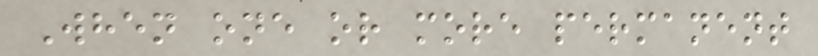When one or more permanent
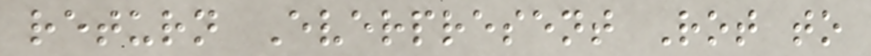return Everpresent Rot to
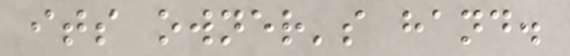its owner's hand.
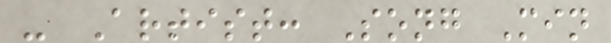- Artist: Song Min
